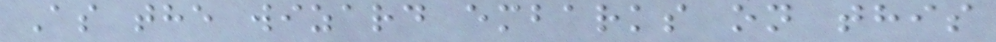As the wizard embarks on this
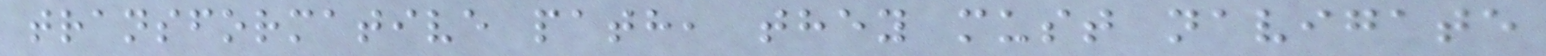transformative path, they must navigate
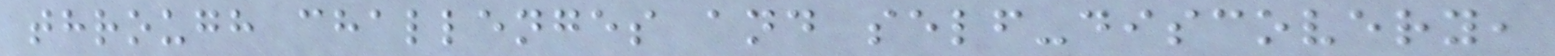through challenges and self-discovery,
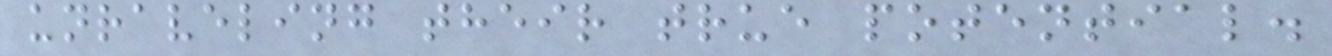unraveling their true potential.
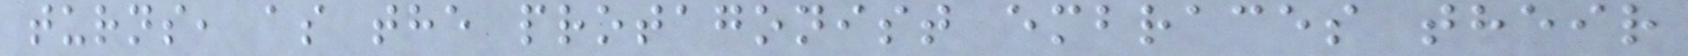turns, as the protagonist embraces their
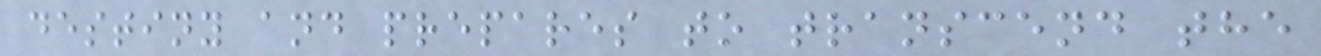destiny and prepares to transcend the
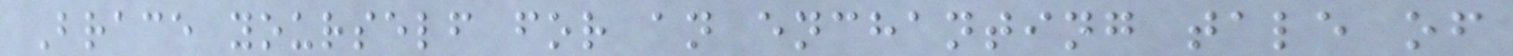Brace yourself for an enchanting tale of
